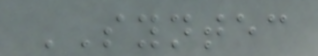SYNTEC
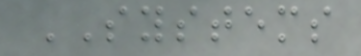SYSTEMS
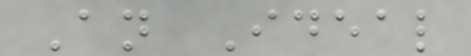An Ideal
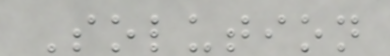Solution
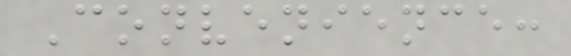Convenience:
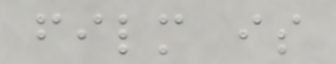film is
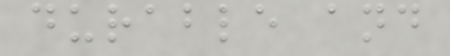durable and
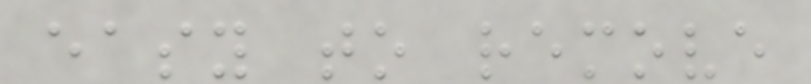easy to remove
